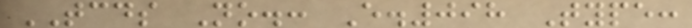TCDS No.: E.098 Type:
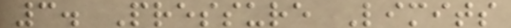3. Pressure Limits
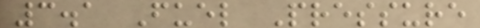3.1 Fuel Pressure
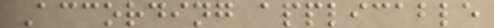According applicable
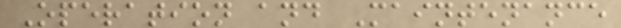Operation and Maintenance
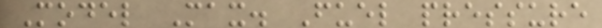Model Max. Fuel pressure
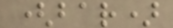(bar)
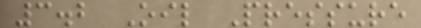3.2 Oil Pressure
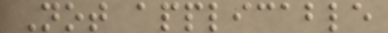Not applicable
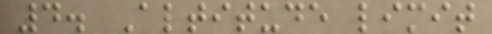4. Altitude limit
